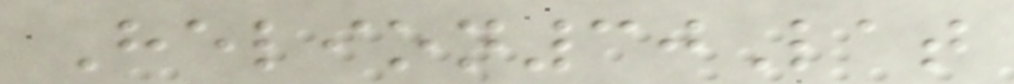Helion30Lat
